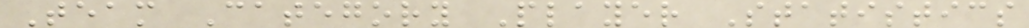Team Category Player Statistics
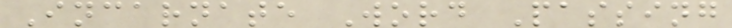Incarnate Word Passing
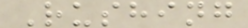Rushing
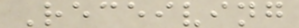Receiving
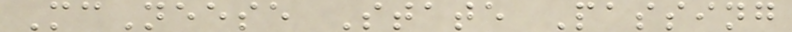McNeese State Passing
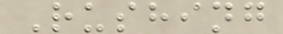Rushing
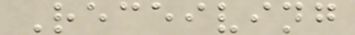Receiving
